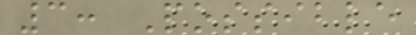3: Possible
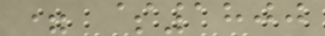= $1800
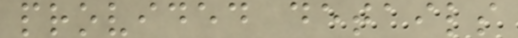provided details
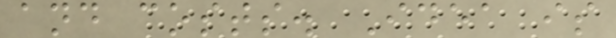and costs. Idea is
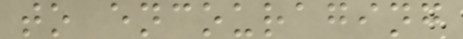to encouraging
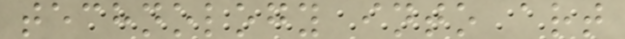technology into art
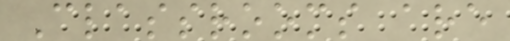Classrooms are
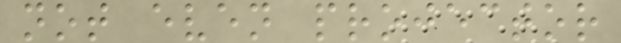not even projector
